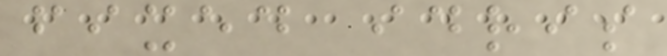fixed idris
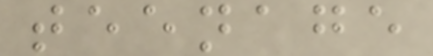teenage
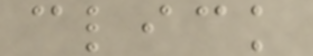click
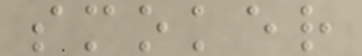smoker
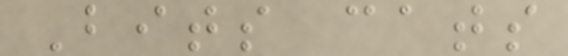Bits cats
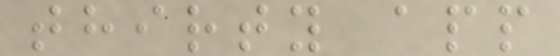thirty app
